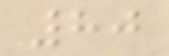80
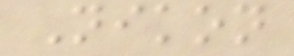Nikon
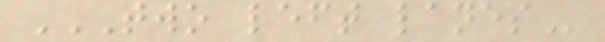TWO LEFT LANES
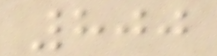800
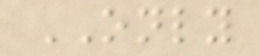ONLY
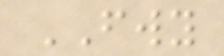FWY
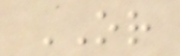OR
